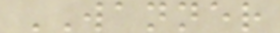WANNER
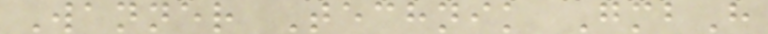Wanner Technik GmbH
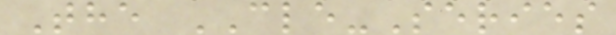The CLE-Series
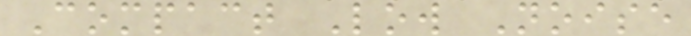Compact Low Noise
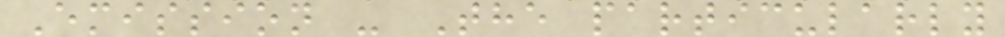Emission - The particularly
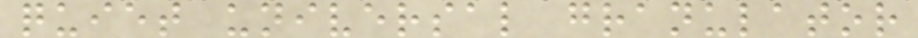quiet universal granulator
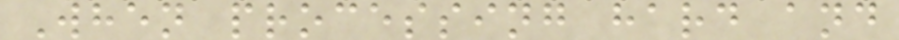When processing hard and
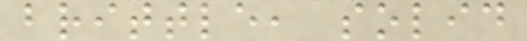brittle, solid
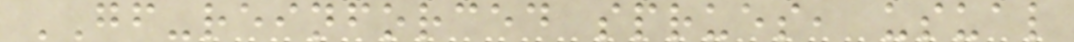GF-reinforced sprues, usual
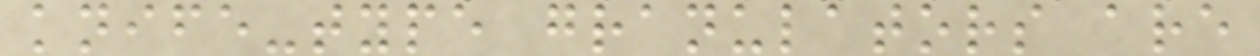knife-type granulators are
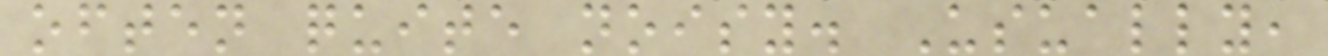often quite noisy. Usually,
